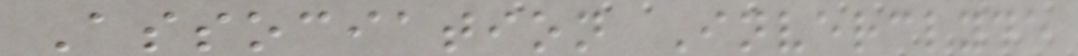Association Inverclyde
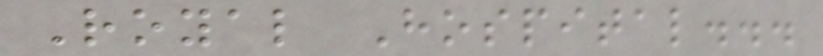Royal Hospital...
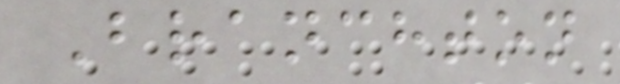Branchton
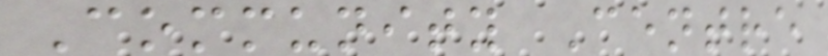Community Centre
